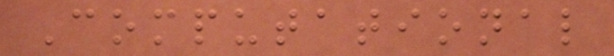Computational
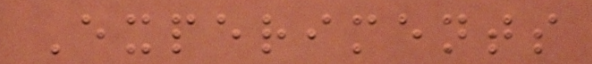Experiments
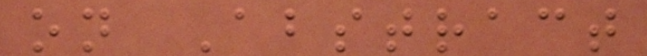on Abstract
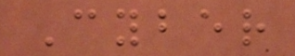Cyber
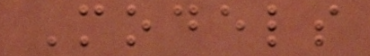Models
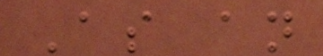As an
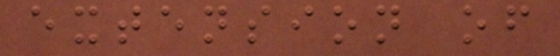extension of
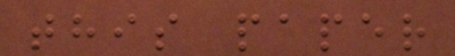this paper
